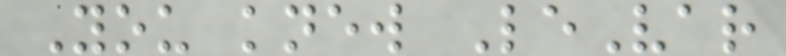You knew LeVar
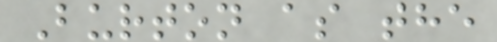Burton as the
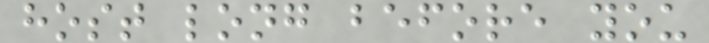host long before you
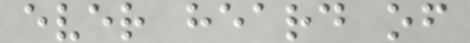ever heard of
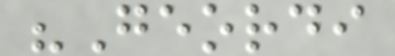"Geordi
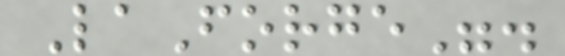LaForge".
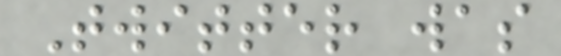Twitter was
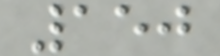150
